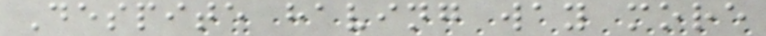Despite having way more
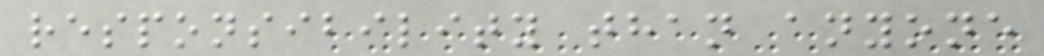responsibility than anyone
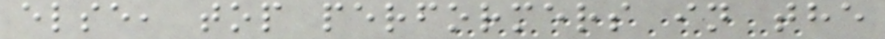else, top performers in the
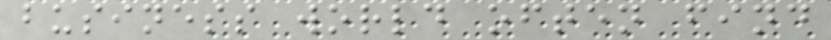business world often find
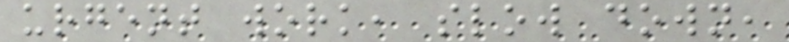urgent work, slow down,
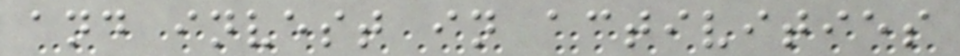and invest in activities
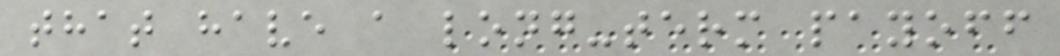that have a long-term payoff
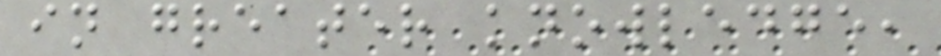in greater knowledge,
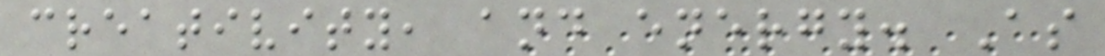creativity, and energy. As
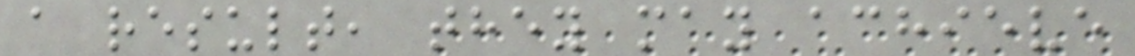a result, they may achieve
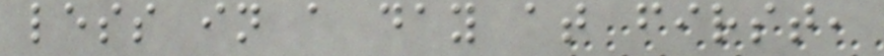less in a day at first,
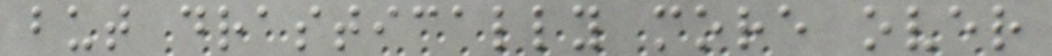but drastically more over
